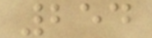254
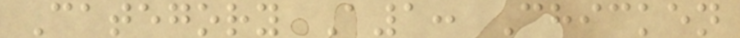Category A1: Chicken
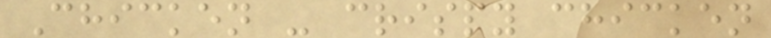Chicken - crispy chicken
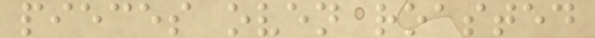pieces oven roasted
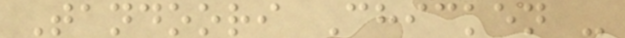Tandoori Chicken -
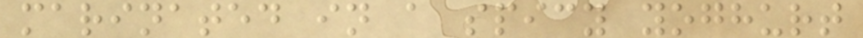marinated in a spicy yoghurt
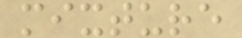mixture
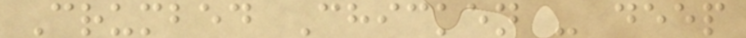Crumbed Chicken - deep
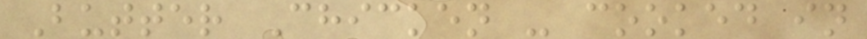Butter Chicken - cooked in
